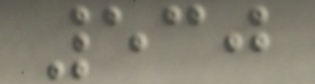530
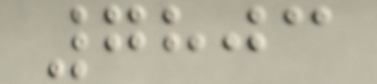7803
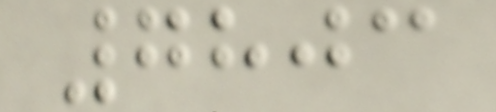7803
